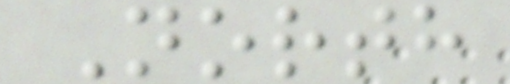North
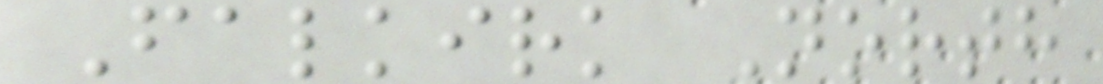Falkirk North
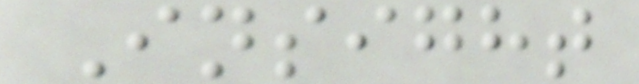Insight
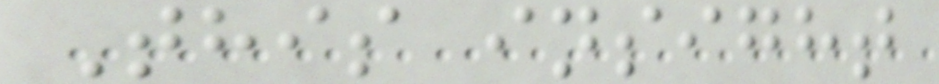This insight
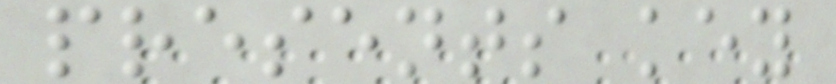presents key
